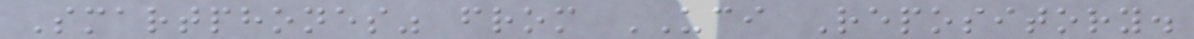Smartphones" from UCI Repository.
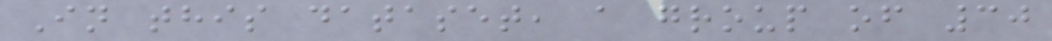In this dataset, a group of 30
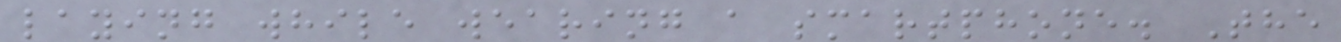laying while wearing a smartphone. The
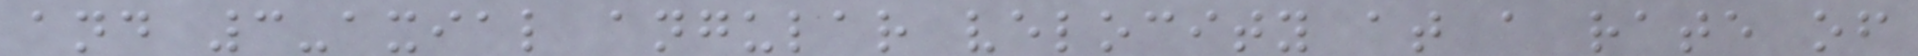and 3-axial angular velocity at a rate of
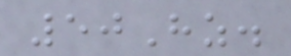50Hz.
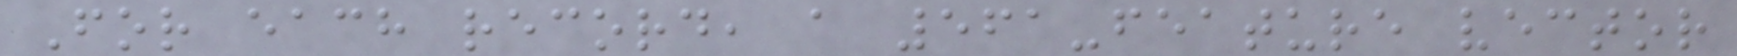For each record, a 561-feature vector
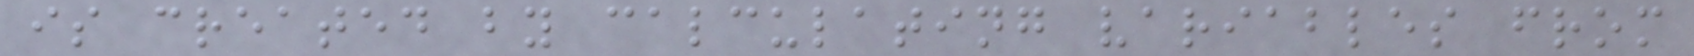is created by calculating variables from
